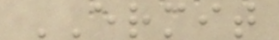ERMIT
